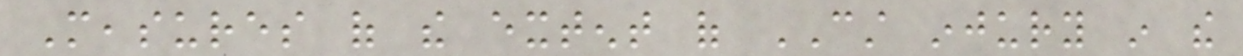Measures of the extent of CST injury in the
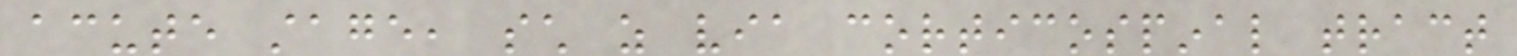acute stage, such as via corticospinal tract
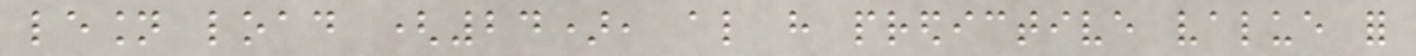lesion load (24), also have predictive value for
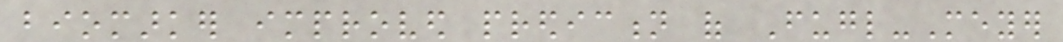biomarker improved prediction of Fugl-Meyer
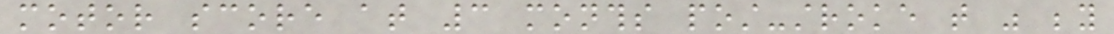motor score at 3 months post-stroke that was beyond
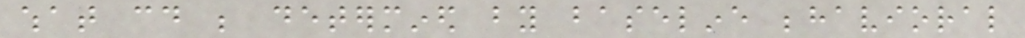what could be determined by baseline behavioral
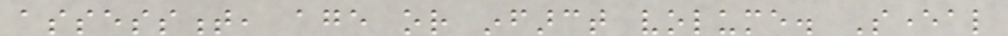assessment, age or infarct volume. Several
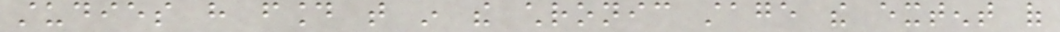studies have found that in the chronic stage the extent of
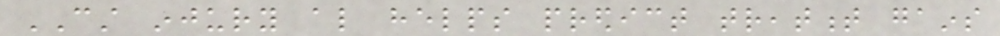CST injury also helps predict treatment gains
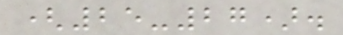(25-27).
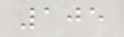105
